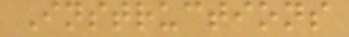Instructions
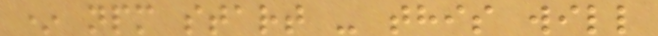* npm start - this will
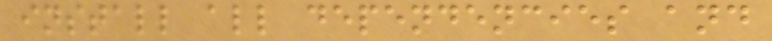install all dependencies and
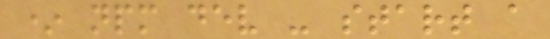* npm dev - start a
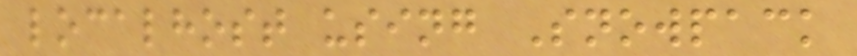localhost using Snowpack
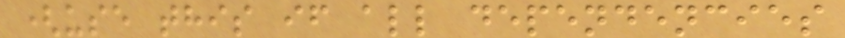(use this if all dependencies
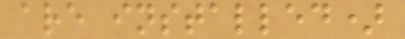are installed)
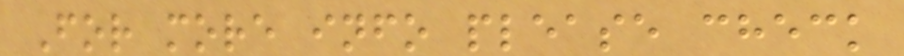For more info please check
